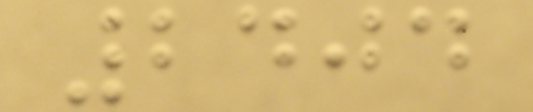2404
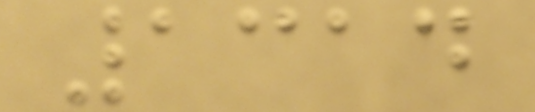1314
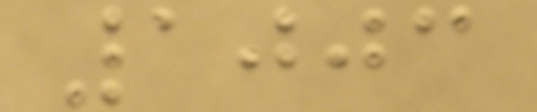1003
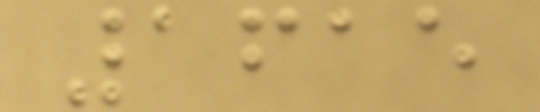1615
